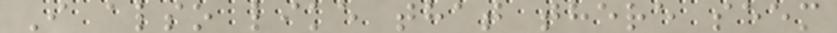I also like that there seem
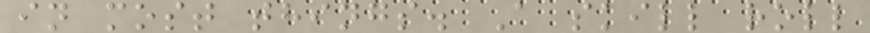in most things. A skill roll
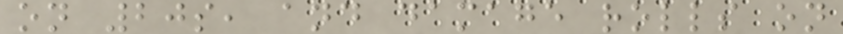on 20s, and damage rolls on
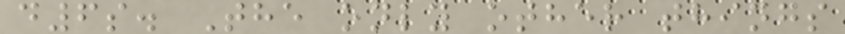d6s. The only other things
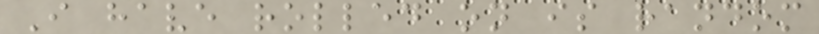I have rolled on is random
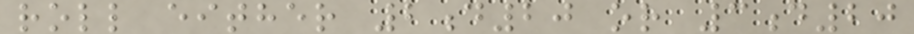roll either 2d20 or 3d20
